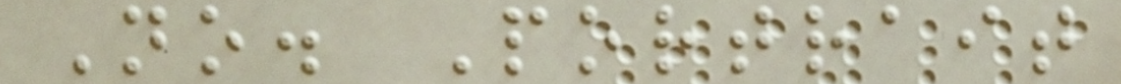No. Portrait
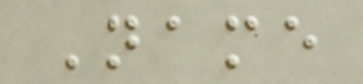Name
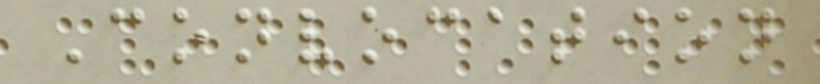Convocation
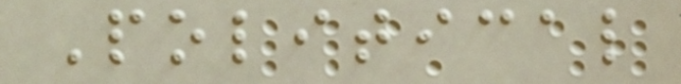Political
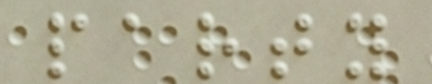party
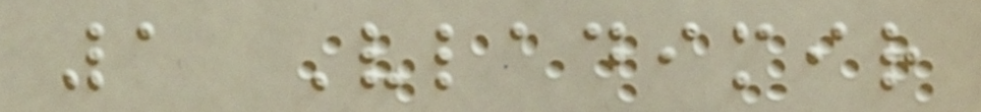1 Vladimir
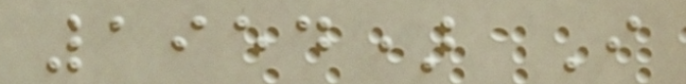1954) I
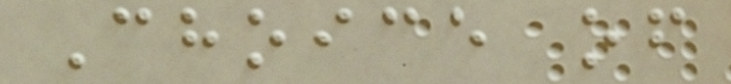Choice of
